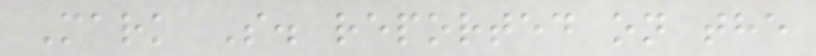Mark S. reported on the
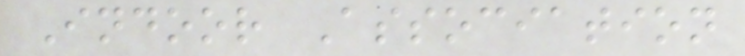Indoor Association
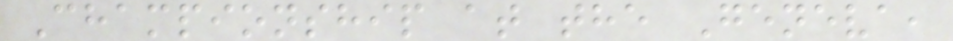Championship at the Geneva,
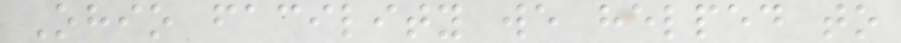Ohio facility we helped to
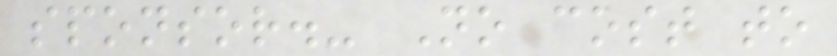sponsor.- No cost to
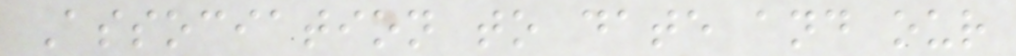Association to date and our
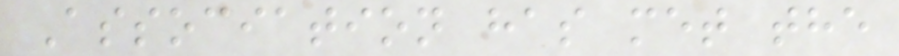Association has met the
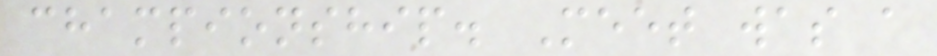championship. Meet was a
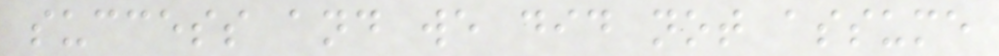success and we did not assume
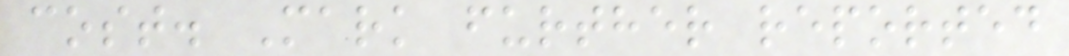cost. Mark further reported
